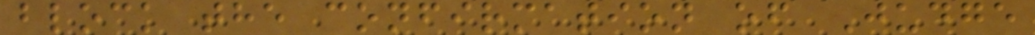block the confirmation of Judge
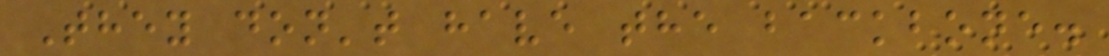They don't have the backbone.
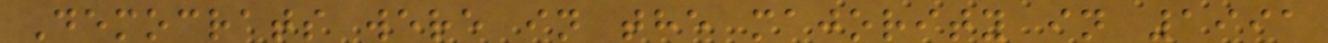Democrats were in the majority in 1991
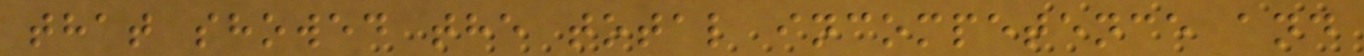that showed the total incompetence and
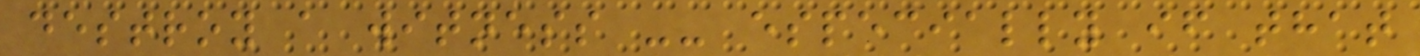destroy a witness -- especially if that
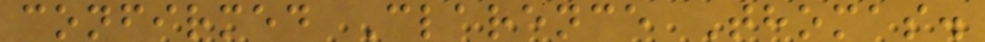confirmed Clarence Thomas.
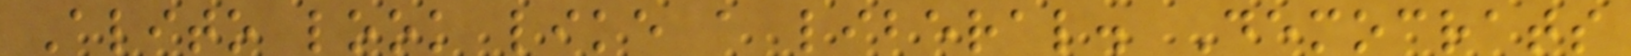Alito look like a liberal. Democrats
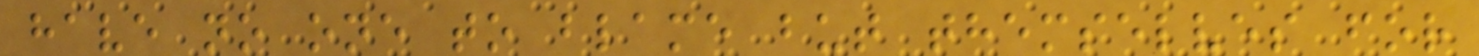have no one to blame but themselves for
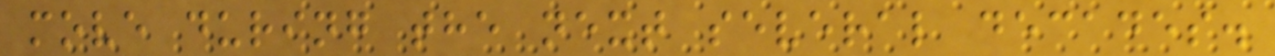move during the next several decades.
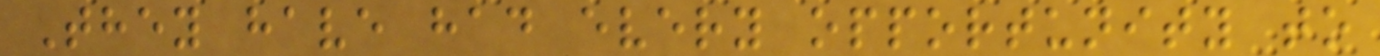They have had every opportunity to
